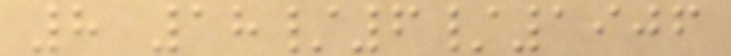8 18/6/1906
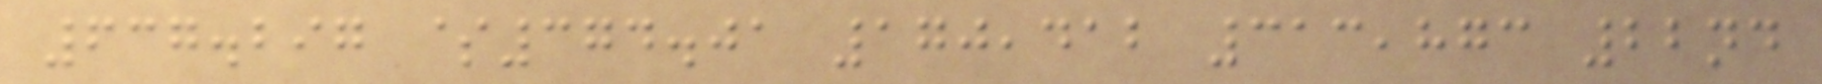637.297 $374.01 170,412 313,873 22nd
